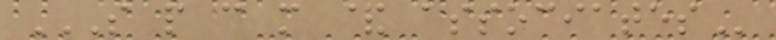S P C M & ASSOCIATES
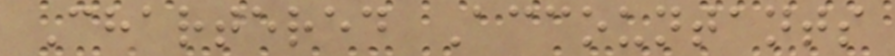Chartered Accountants
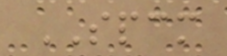SPCM
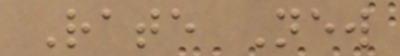Rate New
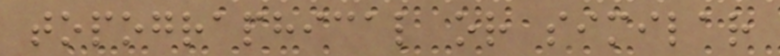topographical or similar
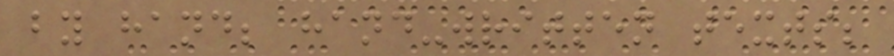by hand; hand-written texts;
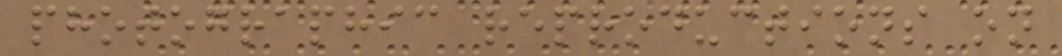photographic reproductions on
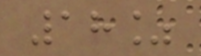18%
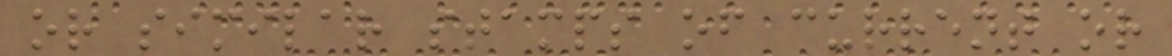or similar stamps of current or
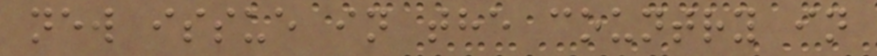new issue in the country in
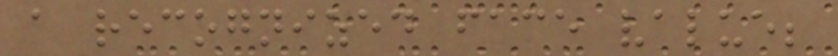a recognized face value;
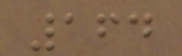164
